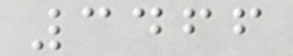3466
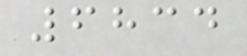6834
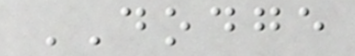DODGE
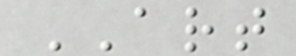ART
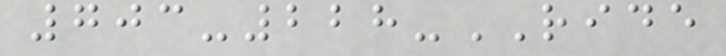703-228-RIDE
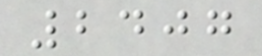2407
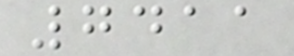7411
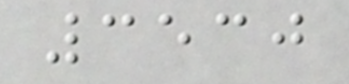3530
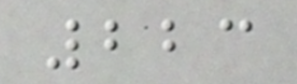223
